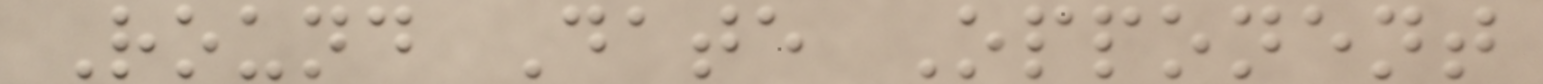Round Date Opponent
